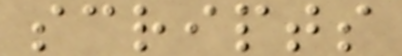scripts
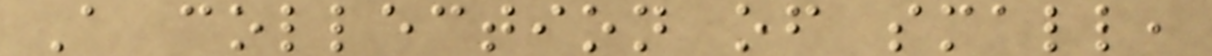A collection of small,
